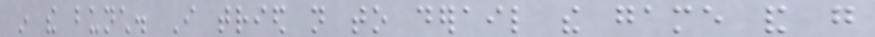in the bunch. I tried not to derail the game and go
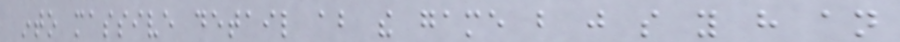into massive detail about the game but just so you have an
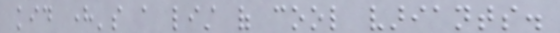kid here's a list of cool variants.
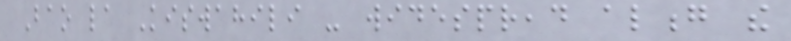Bao la Kiswahili - widespread along the
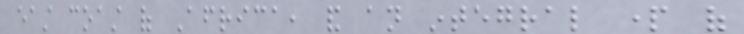east coast of Africa, and an integral part of
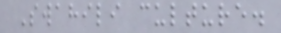Swahili culture.
